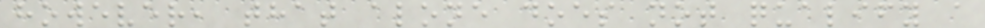however, that alone does not qualify a
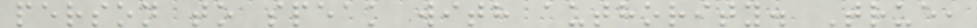person to speak with authority. True,
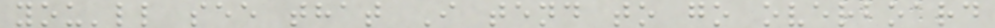you'll see that I tend to go overboard
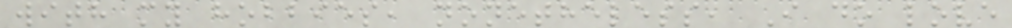with my hobbies, nonetheless, I do love
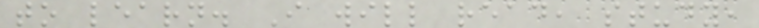to learn. I will read, study,
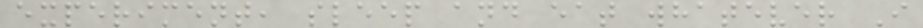experiment, sleep and eat whatever I
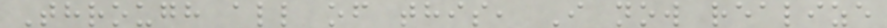Through all of this, I now realize
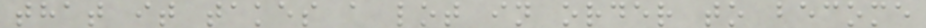that it takes a lot in order to become
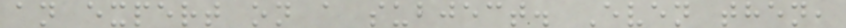an expert on a subject. Even then,
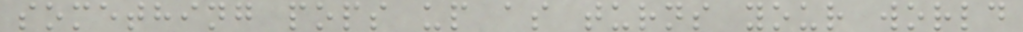something pops up as turns your world
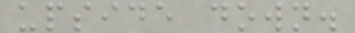upside down.
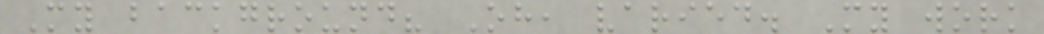My background? Oh, varied. My work
